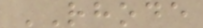RHODE
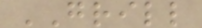GRILL
